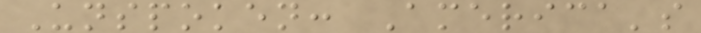Unspoken: America's
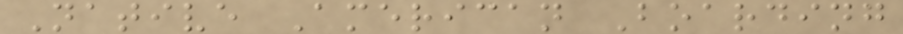Native American Boarding
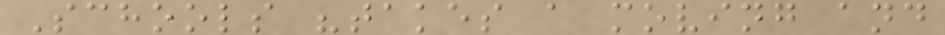Schools "takes a moving and
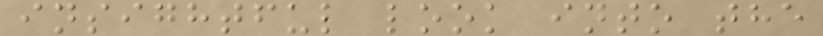insightful look into the
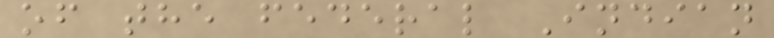of the federal Indian
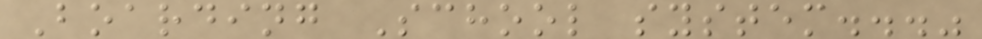Boarding School system..."
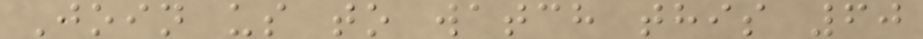Join us to watch this 60
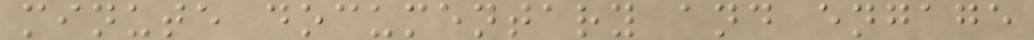minute documentary and engage
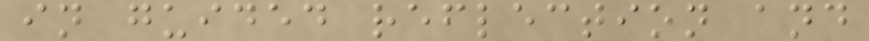in guided reflection and
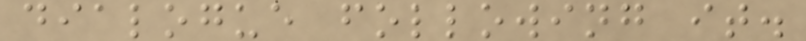dialogue following it.
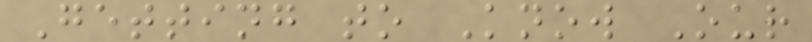Getting to Know Our
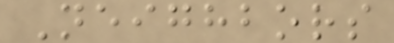Neighbors
